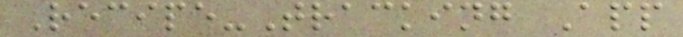Recipe-Tracking App
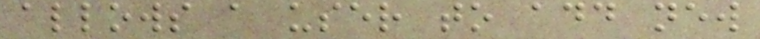allows a user to add new
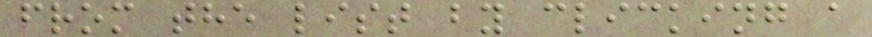from the list by clicking a
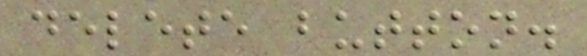delete button.
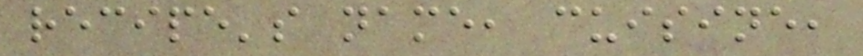recipe's name, cuisine,
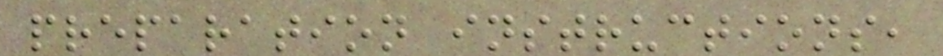preparation instructions,
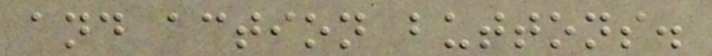and action buttons.
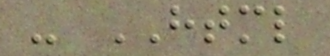- HTML
